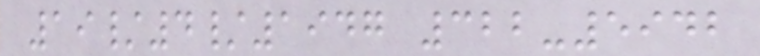19/4/1947 322-5942
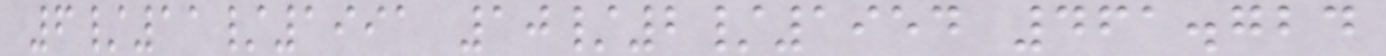6/11/1991 10/2/1954 461.724
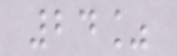24%
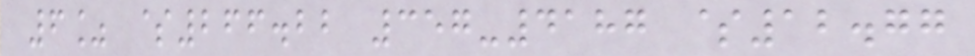6% $266.22 357-4187 $12.77
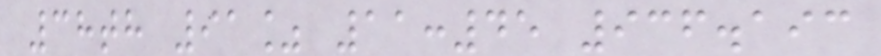38th 91% 11:45 936.193
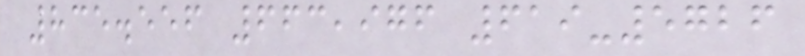835.556 663,976 619-5726
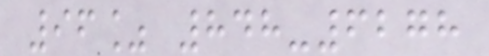96% 848-6278
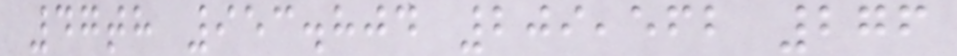47th 953.804 209,562 276
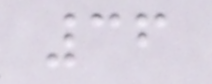36
